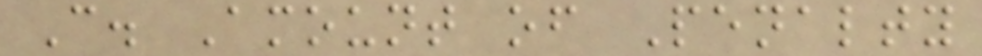C. Amount of Penalty
